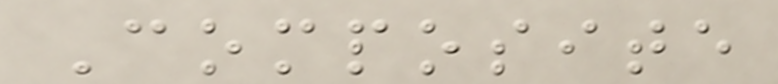Composite
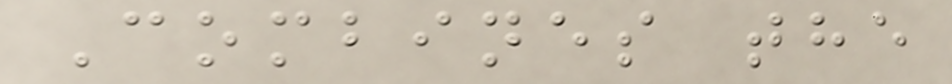Combines the
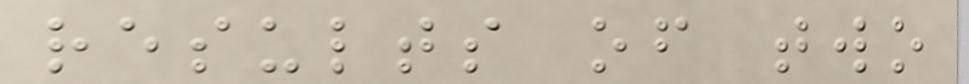results of two
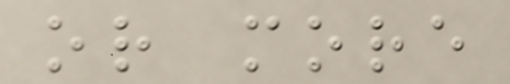or more
